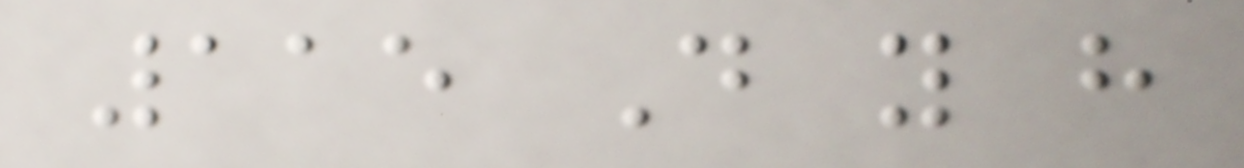115 Do you have
